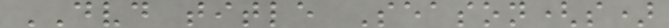DVD title Season(s)
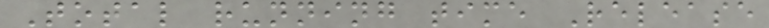Total running time Release
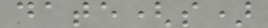date(s)
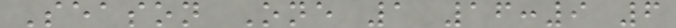Season One 1 16:9 6
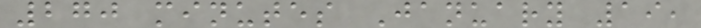270 minutes January 19,
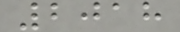2018
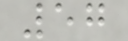57
